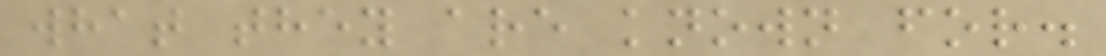what they are known for.
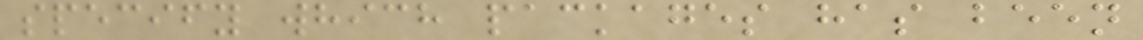specify which packages has been
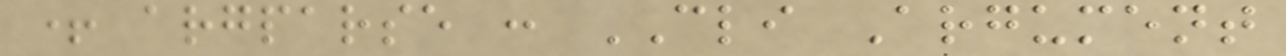+ argparse : CLI Argument
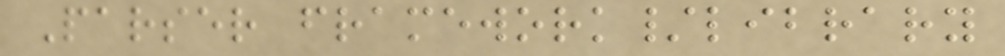Parser framework/library
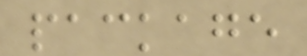package
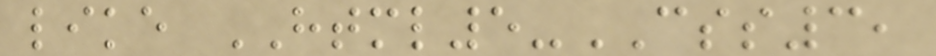like HTML5-CSS3,
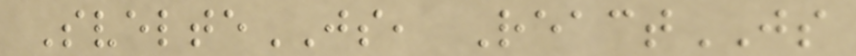SvelteJS, ReactJS
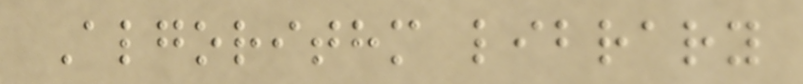Algorithm library
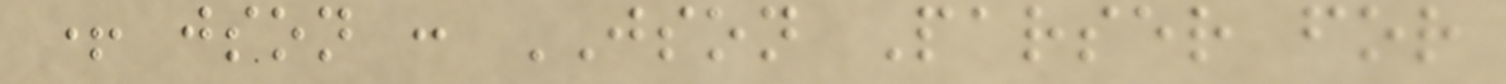+ json : JSON Parser for
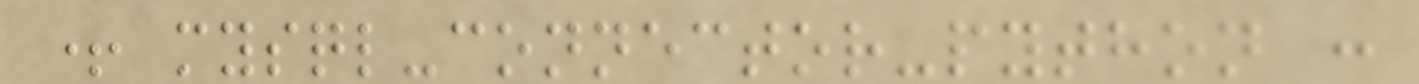+ mysql-connector-python :
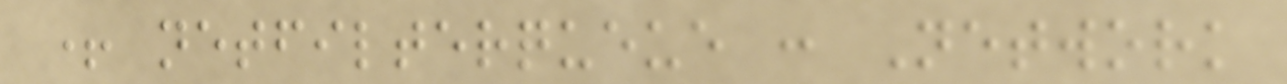+ netfilterqueue : Network
